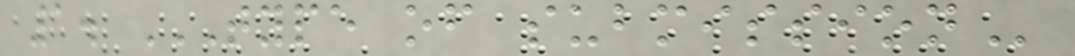1. TYPE OF SUBMISSION
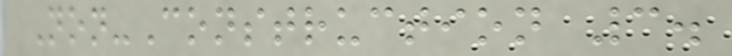Non-Construction 3.
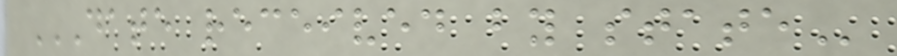DATE RECEIVED BY STATE
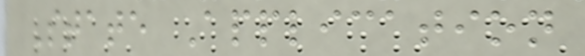State Application
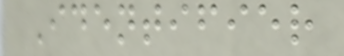Identifier
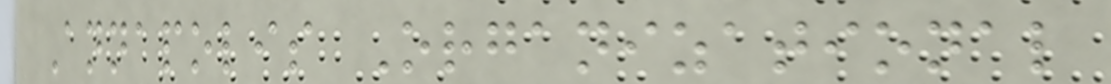Annapolis Organizational
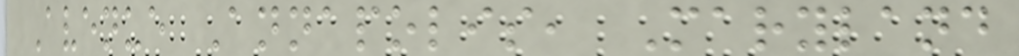Avenue Annapolis, Maryland
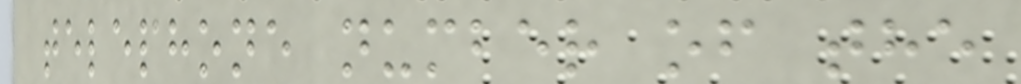telephone number of the
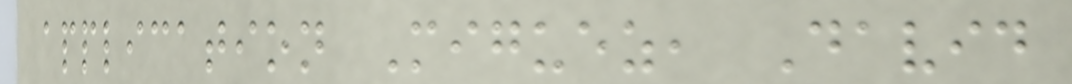application Miguez, David
